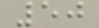50
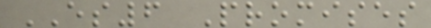ES6 Promises
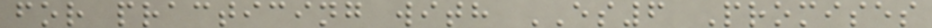for practicing with ES6 Promises
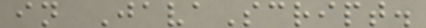in JavaScript.
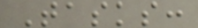Tasks:
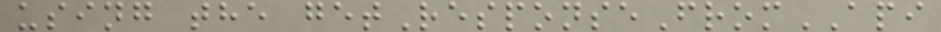using the getResponseFromAPI
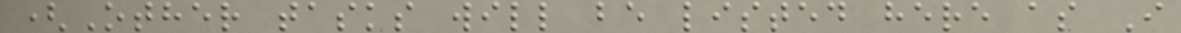(Other tasks will be listed here as I
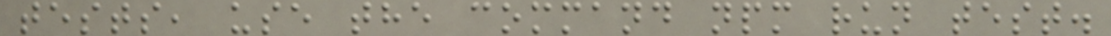tests, use the command npm run test.
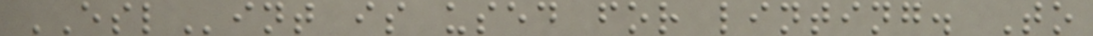ESLint is used for linting. To
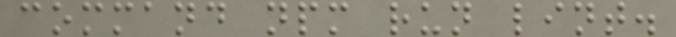command npm run lint.
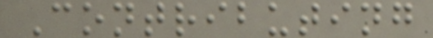Contributing
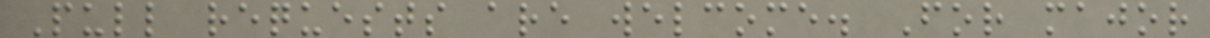Pull requests are welcome. For major
